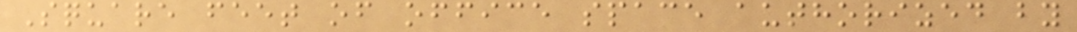Square feet of office space authorized by
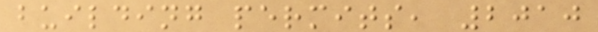building permits, 2010
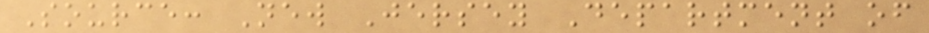Source: New Jersey Department of
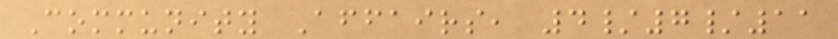Community Affairs, 4/7/11
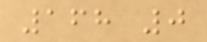168 0
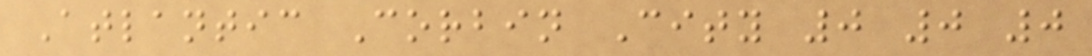Atlantic Corbin City 0 0 0
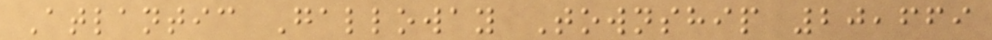Atlantic Galloway Township 20,669
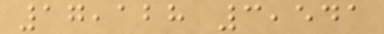17,128 3,541
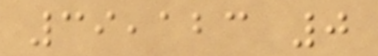39,123 0
